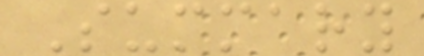Summary
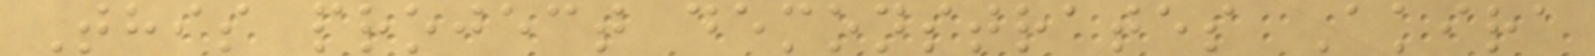This project demonstrates Akira
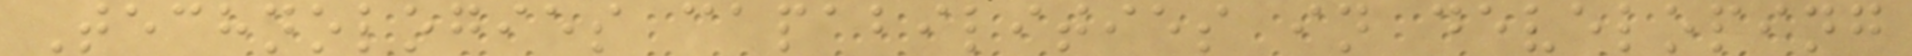Technologies capabilities in developing
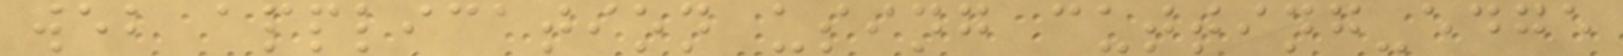web application using cutting-edge
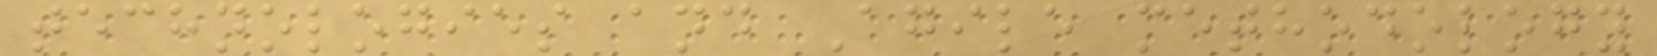technologies and Agile methodology
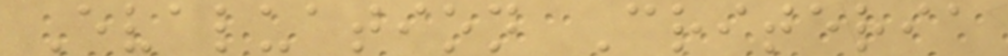Evaluation Criteria
